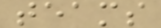teams
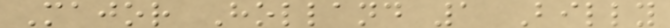Major Holland 1 Billy
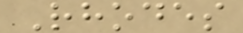Rhodes
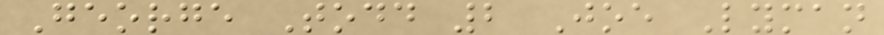George Todd 2 Joe Lyman
